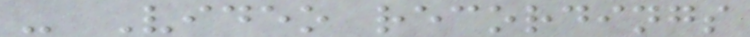- Video recordings
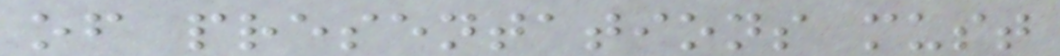of presentations must
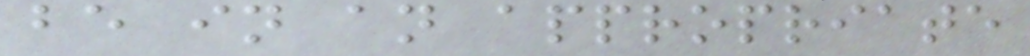be in an appropriate
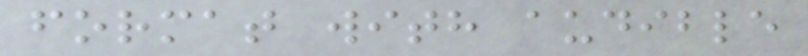format with audible
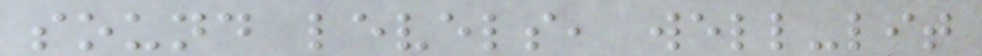sound levels, well-lit
